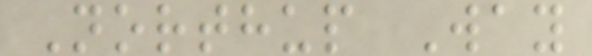Northup Way
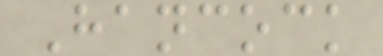Hancock
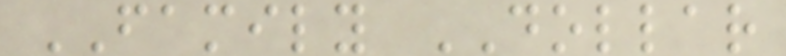FAMILY DOLLAR
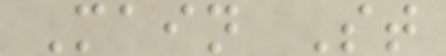Main St
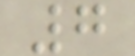7
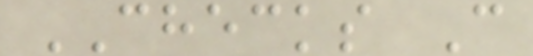CHECKS C
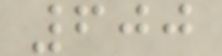600
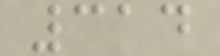314
